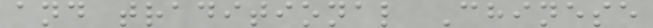and traditional Chinese
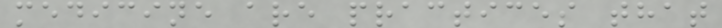medicine are practices that
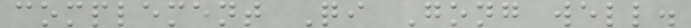complement Qi Gong well.
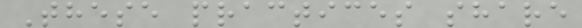These practices share
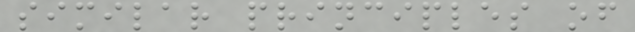similar principles of
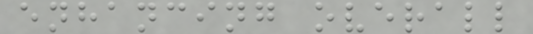enhancing overall
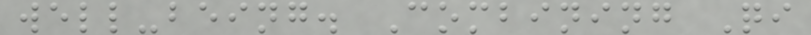well-being. Combining Qi
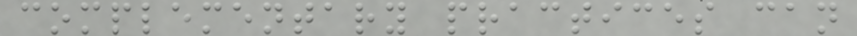complementary practices can
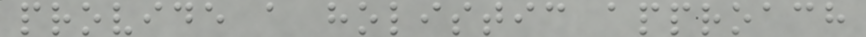provide a holistic approach
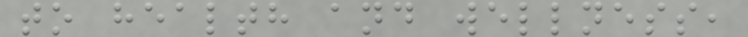to health and wellness,
